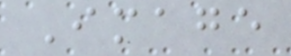Image
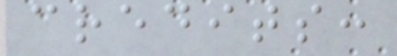credits:
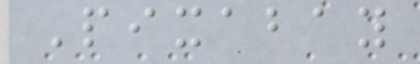Pixabay
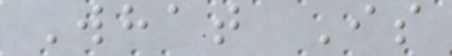What Is
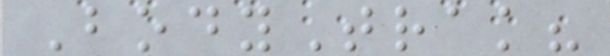BodyTrak?
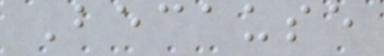Because
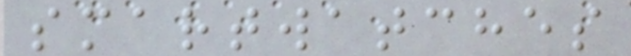smartwatches
